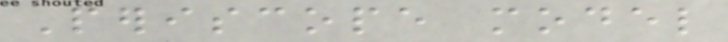Periscope model
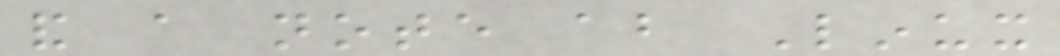and a note about Linux
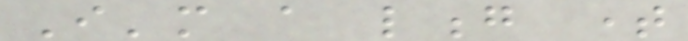I'm a long time
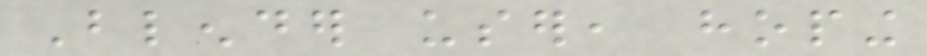Blender user, hoping
